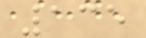135
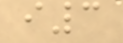i3
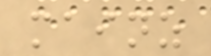mainz
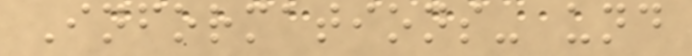Informations- und
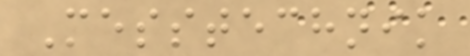Messtechnik
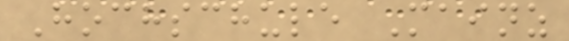Hochschule Mainz
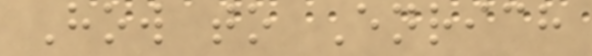How to Enrich
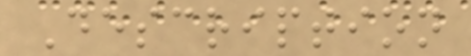Description
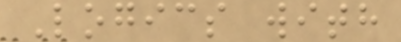Logics with
